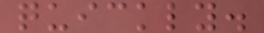quickly.
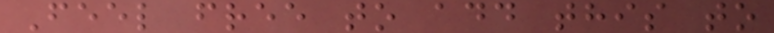Feel free to add this to
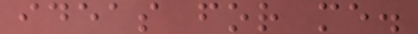ideas for me.
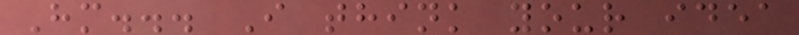Hm... I think your idea
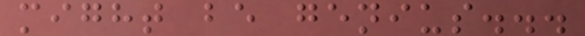might be genius...
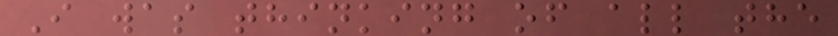I was thinking of all the
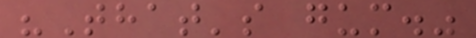"That's gum."
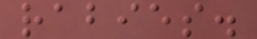rabies.
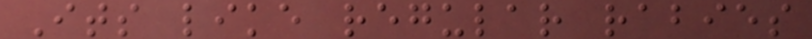Its like regular rabies
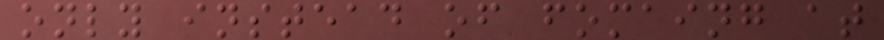only instead of fomaing at
